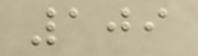109
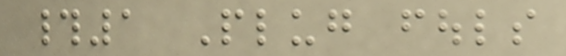#1 Plug fouls
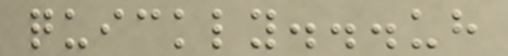quickly...uh
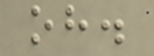oh.
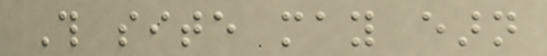This site may earn
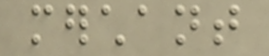merchant
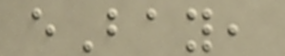eBay,
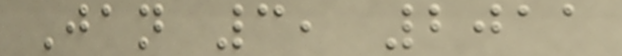Jan 3, 2011
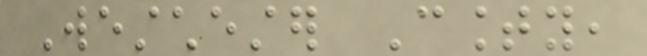Westchester County,
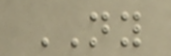NY
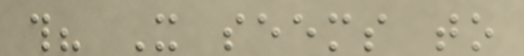this? It seems to
